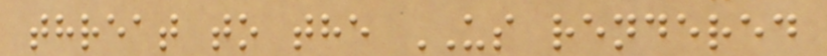threat to the US rendered
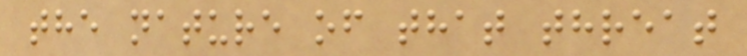the nature of that threat
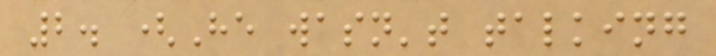2. (He wasn't talking
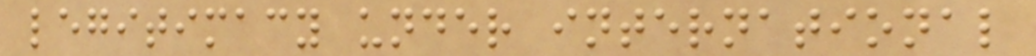legitimacy under international
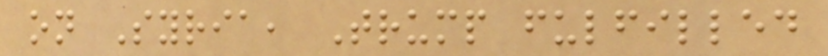on Syria, Trump fulfilled
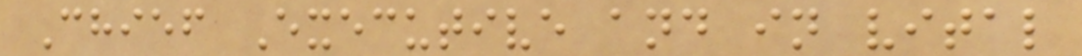Chief Executive and in vital
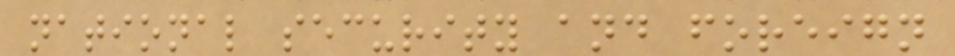national security and foreign
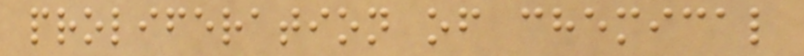proliferation of chemical
